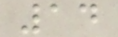14
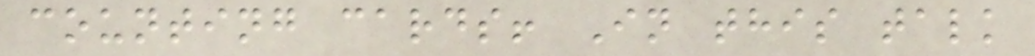counting cards! In this talk
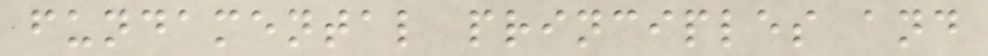fundamental principles and
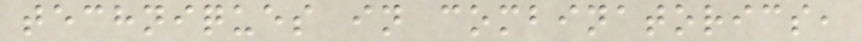techniques in combinatorics,
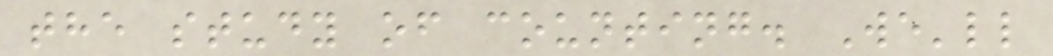the study of counting. We'll
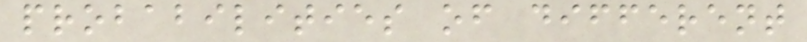probabilities of different
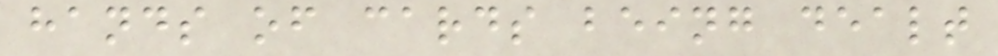hands of cards being dealt
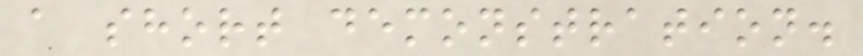a short demonstration.
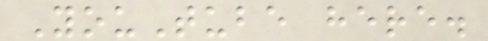YouTube here.
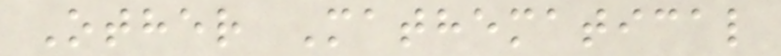Other Mathematical
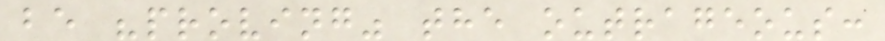be "proving" the outrageous:
